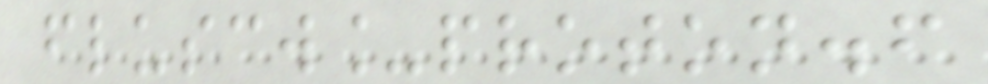fluscw_proton.f
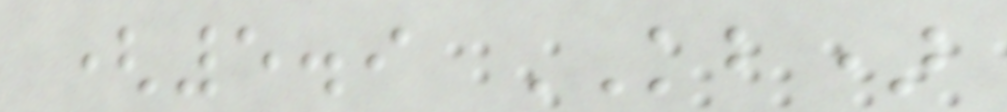(5.9 KB)
